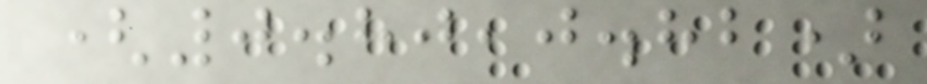(0.80,0.82)
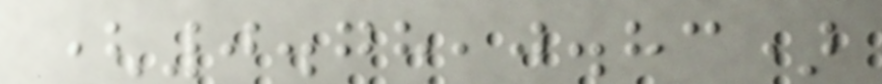(0.78,0.83)
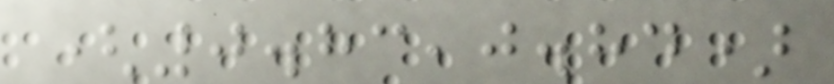(0.83,0.84)
